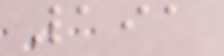191
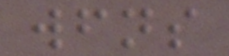wfns
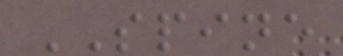SPINE
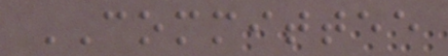COMMITTEE
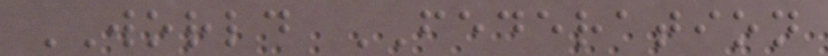WORLD FEDERATION
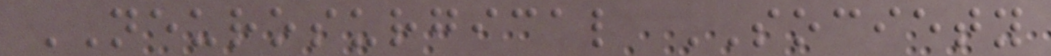NEUROSURGICAL SOCIETY
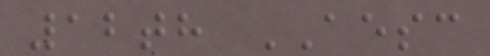12th AESC
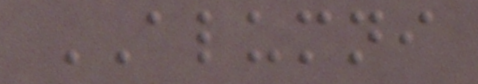ALUMNI
